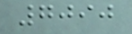7090
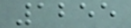1255
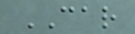CAR
